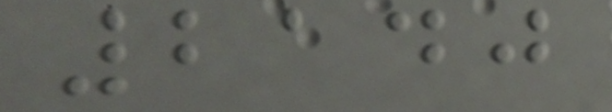2140
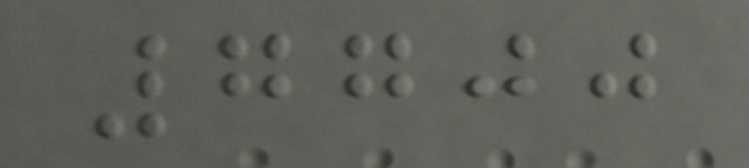7700
